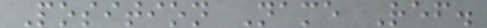Position Name Ref.
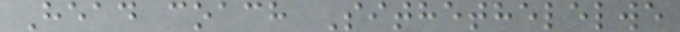Head coach Sithethelelwe
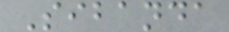Sibanda
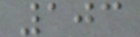103
